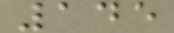145
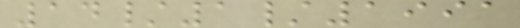14/1/1991
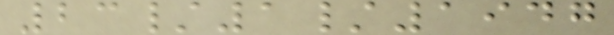23/1/1947
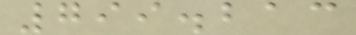799.213
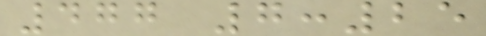477 7:25
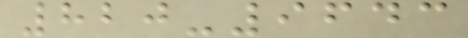820-9643
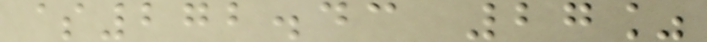$272.43 27%
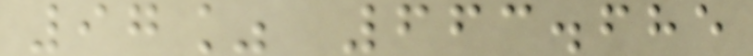97% 663.685
